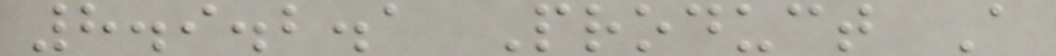8.9.2.1 Product A
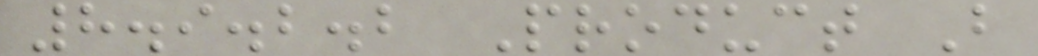8.9.2.2 Product B
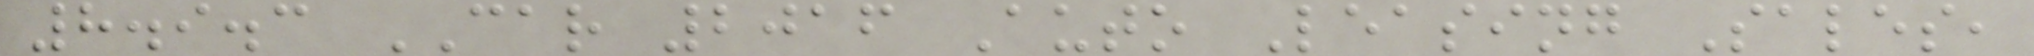8.9.3 CAR 2016 Auto Leasing Sales,
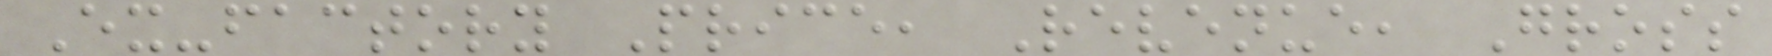Ex-factory Price, Revenue, Gross
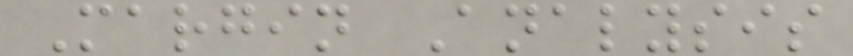Margin Analysis
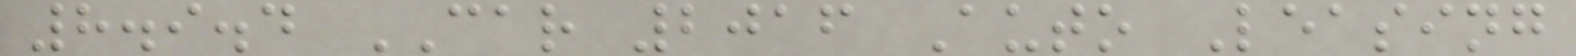8.9.4 CAR 2016 Auto Leasing
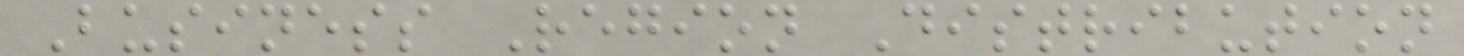Business Region Distribution
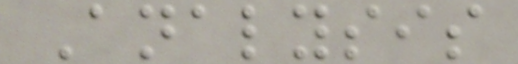Analysis
